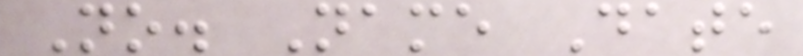No. Name Date
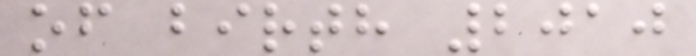of birth 2010
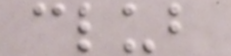club
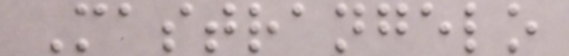Mastrangelo
